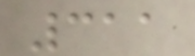311
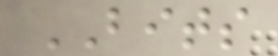BITS
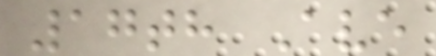17th Ave
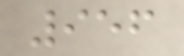956
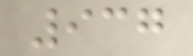937
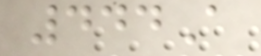444A
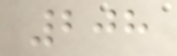208
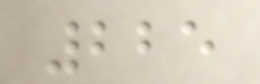225
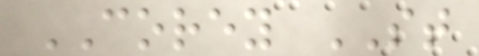COREY ST
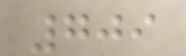709
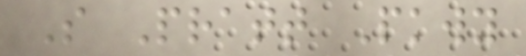S Pratt Pkwy
